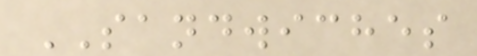SANDWICHES
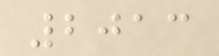2013
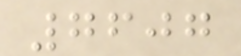7607
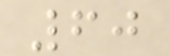60
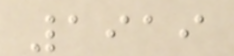1919
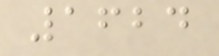1624
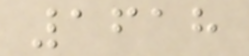1618
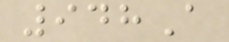948A
